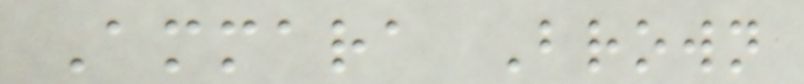Ammara Brown
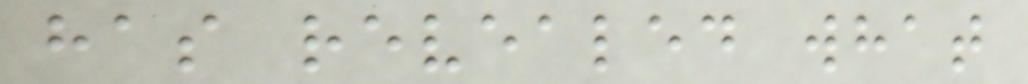has revealed what
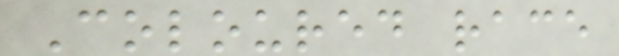Coloured race
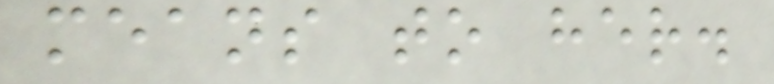means to her.
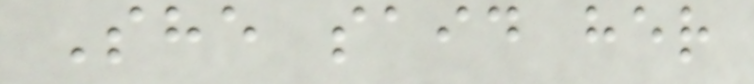She said her
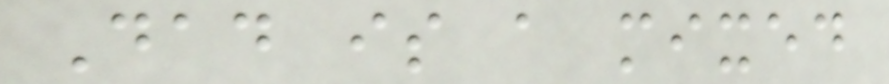Dad is a mixed
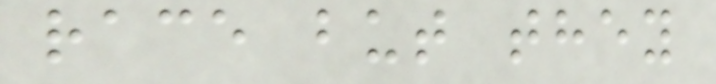race but they
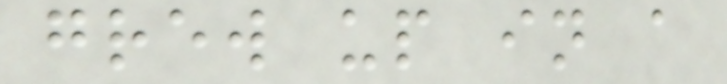grew up in a
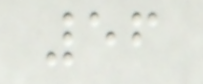56
